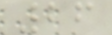26
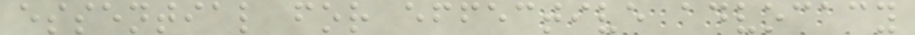essential for effective advocacy
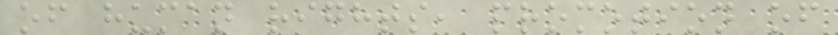of human rights, promotion of
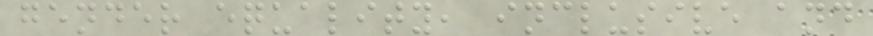gender equality, inclusive and
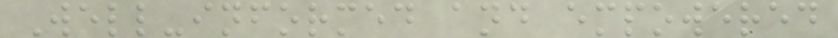Well-informed and empowered
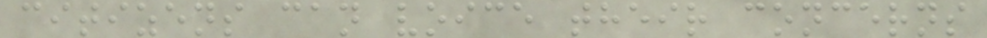citizens can voice their concerns
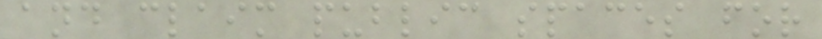and claim public spaces for
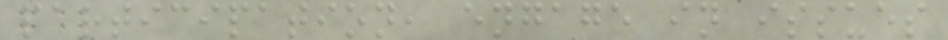participation, engage in issues
